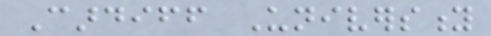Cardiff University
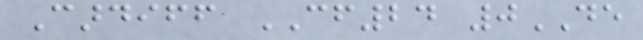Cardiff CF24 0DE
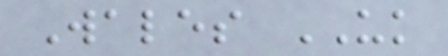Wales UK
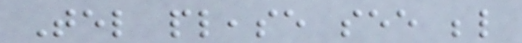Tel please see below
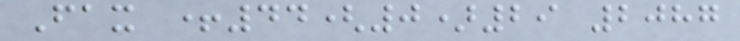Fax +44(0)29 2087
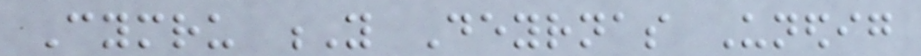Cymru Y Deyrnas Unedig
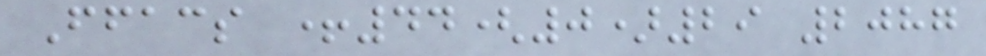Ffacs +44(0)29 2087
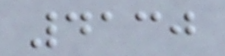4130
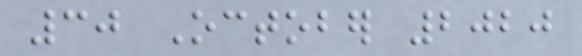30 October 2020
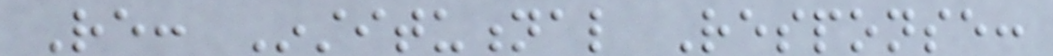Re: Institutional Response:
